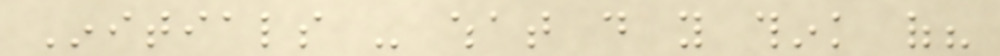Initials - what do you think of?
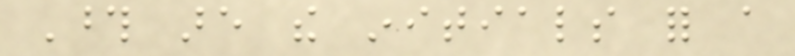Those are the initials for a
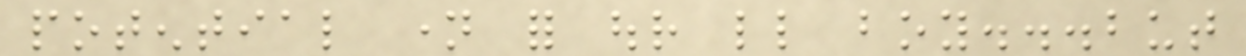potential name for our little boy...but
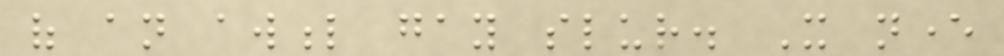of an awful gay slur. It never
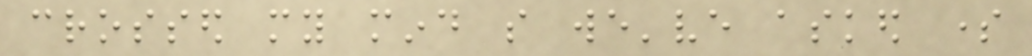crossed my mind so we've asked some
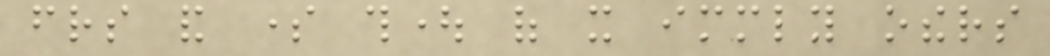friends and some thought of it immediately others
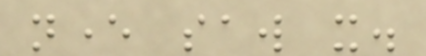never saw it.
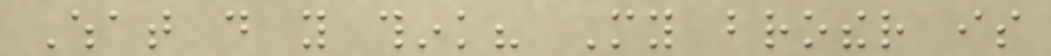What do you think? My brother is
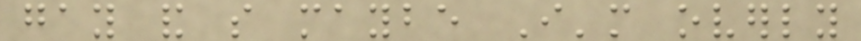gay and so maybe I'm overly
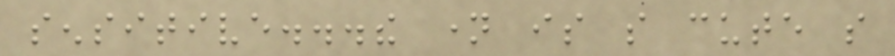sensitive...the name is so cute so
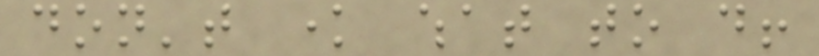don't know what to do!
